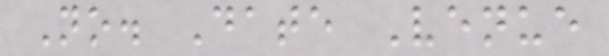No. Date Venue
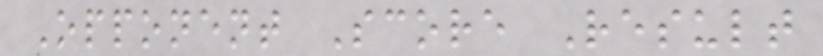Opponent Score Result
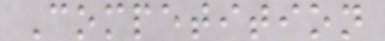Competition
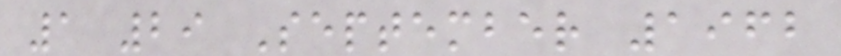1 29 September 1962
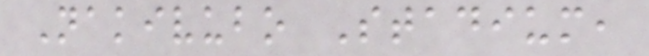Nakivubo Stadium,
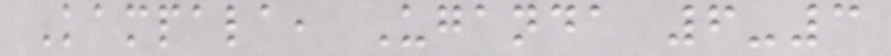Kampala, Uganda 6-3
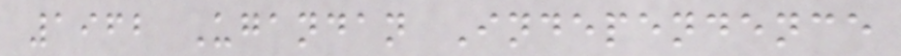1962 Ugandan Independence
